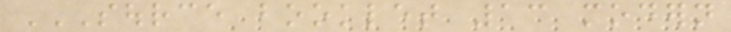SOURCE BOOKLET 13 MODERN
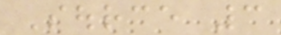Source 3
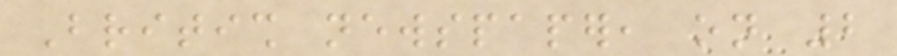British newspaper, on 2
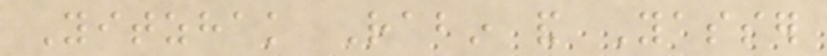Yitzhak Rabin and Yasser
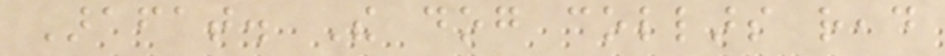Arafat. The dog collars read
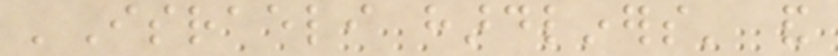'Israeli hardliners' and
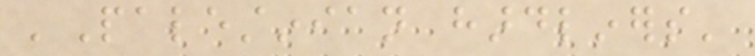'Palestinian hardliners'
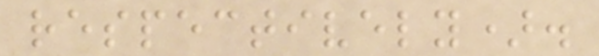respectively).
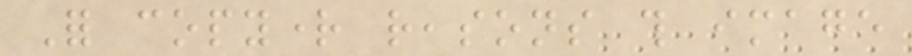For copyright reasons this image
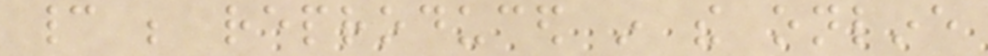cannot be reproduced in the online
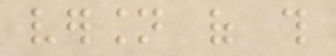version of this
